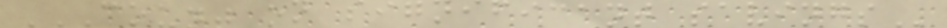COUNT ON SIGNIFICANT SAVINGS
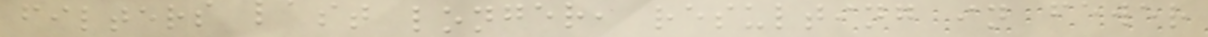filters last longer, resulting in fewer
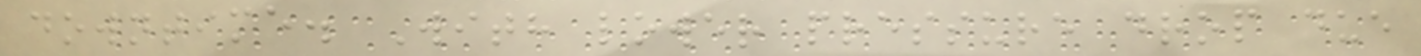downtime. With lower pressure drop due
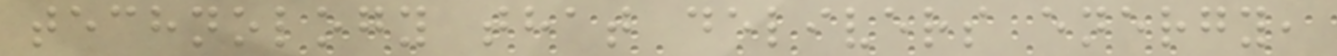technology that delivers energy,
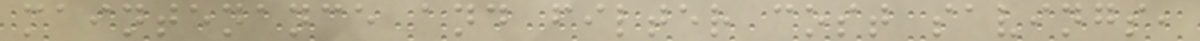maintenance and filter cost savings,
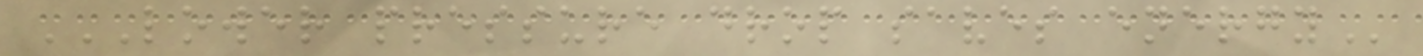LOWER PRESSURE DROP SAVES ENERGY
